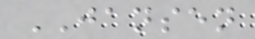JANSEN
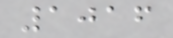1016
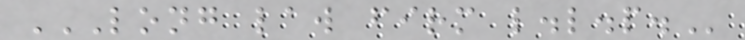LONG LAW FIRM L.L.P.
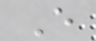E
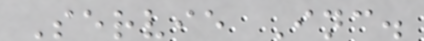Servie Inc.
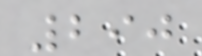290
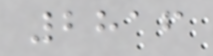2816
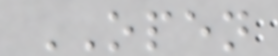OPEN
